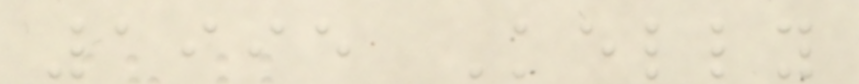1995 Kelly
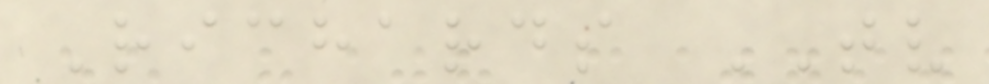Richards TV
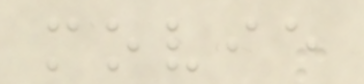movie
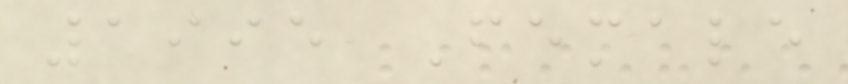1995 Female
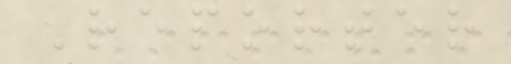Reporter
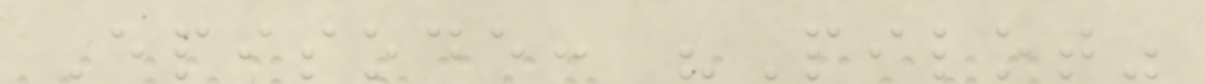Episode: "Pilot"
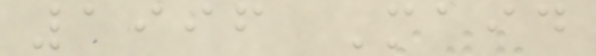1996 Maid
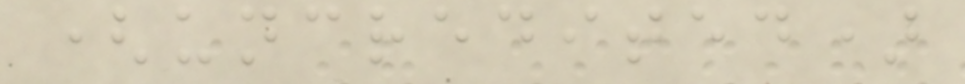(uncredited)
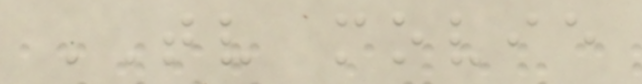TV movie
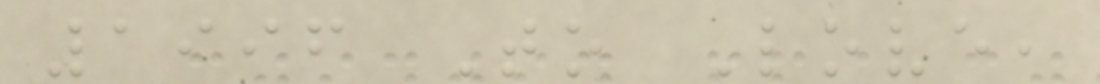1996 To Love,
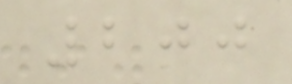200
